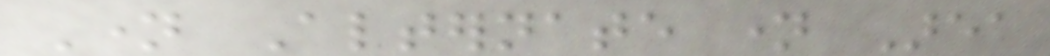Name Alternate name Area
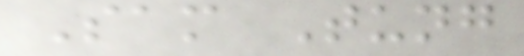Sam Tung
